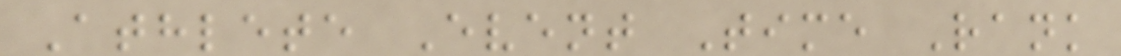Athlete Event Time Rank
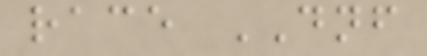race DNF
